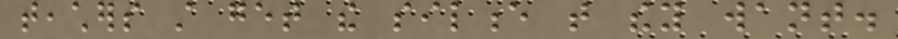teachers still get the silence that they want.
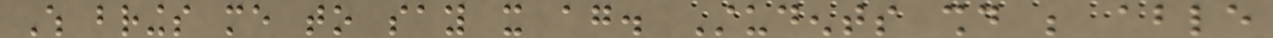Which brings me to say it again. Students should be able
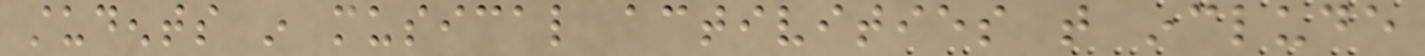students in musical activities that include
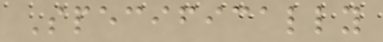Specifically
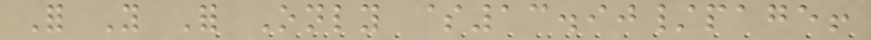For You For Only $13.90/page!
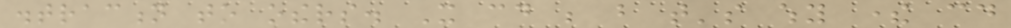distraction to others. It could be but that's why there could
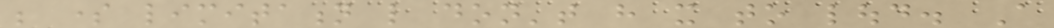be some limitation like don't have it to loud. A
